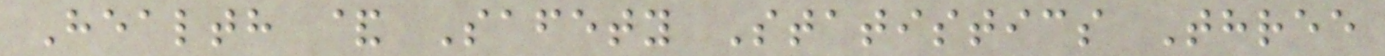Health & Safety Statistics Three
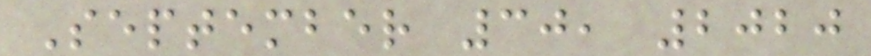September 30, 2020
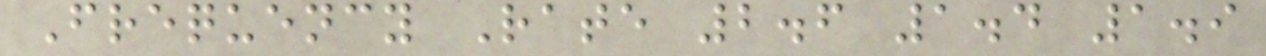Frequency Rate 2.6 1.4 1.9
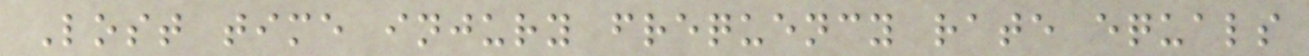Lost time injury frequency rate equals
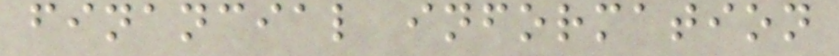financial information
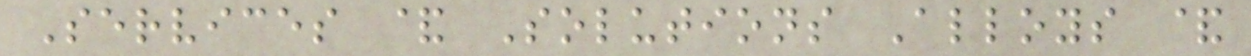Services & Solutions Alloys &
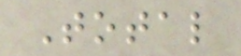Total
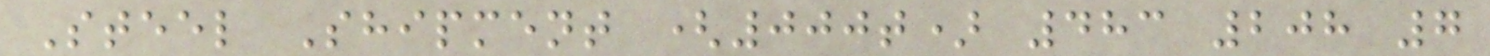Steel Shipment (000t) 483 208 7
